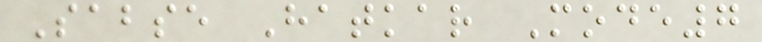Sabse Hatkar Mode7
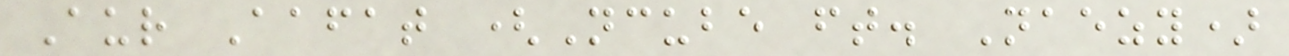Aur Aafat (Ncube ft. Naezy)
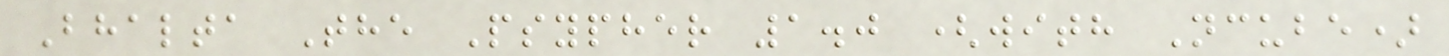Bhalta The Psypher 1.0 (with Ncube)
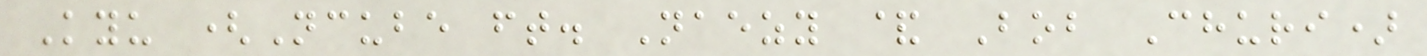Kyu (Ncube ft. Naezy & Bob Churi)
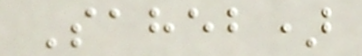Saheb)
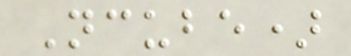Ncube)
